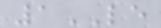1LE
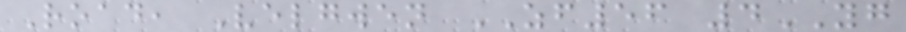Road, Velgwen ZF56 4YG
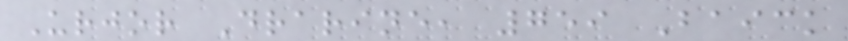Urjor Drarine, 759 Baick
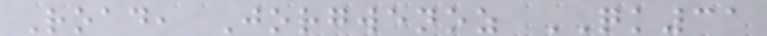Road, Jorgwenoz QK31
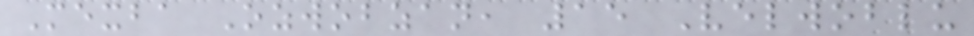Mexba Ozwobzan, 15 Velwoblu
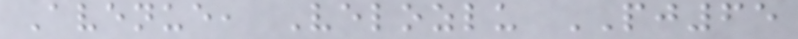Avenue, Velozlu PJ65
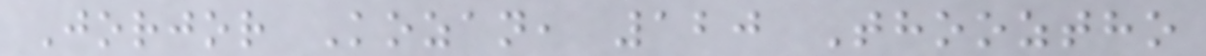Jorjor Kozan, 120 Thooztho
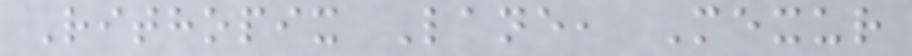Rithopix Lane, Mexur
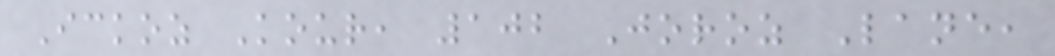Ickoz Kour, 102 Joroz Lane,
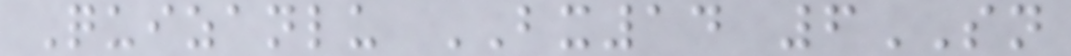Quizanlu BX14 6SN
